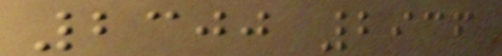2300 2936
